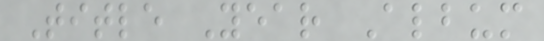Title Year Album
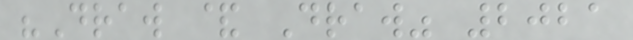"Draw & Draw" 2021
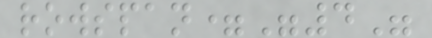rowspan="4"
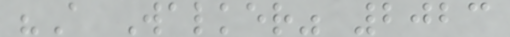"A Walker" 2023
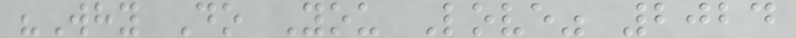"Why Do You Love" 2024
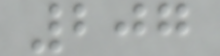207
